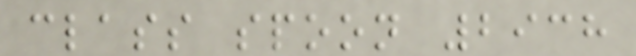class spoon 2938
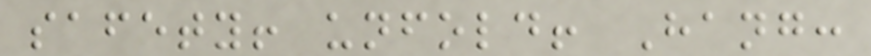safety! unfold! Hang:
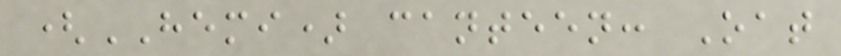(HEMI) canteen: Oat
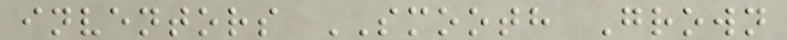inventors SMOOTH Grown
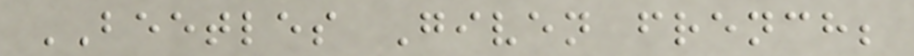BEETLES Given french;
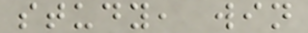study, win
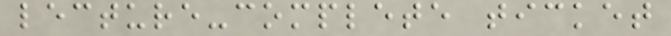lecture-complete ticket
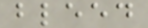bleed
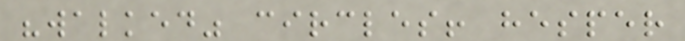"walked" circles! hesper
